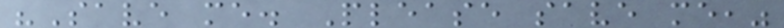"Save me. Please save me,"
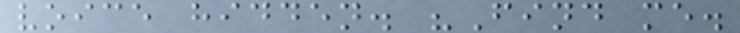voice hidden. "Find me.
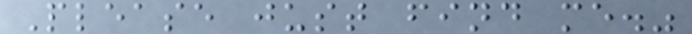Please just find me."
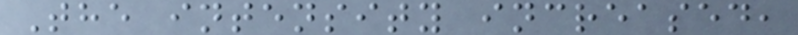The intensity increased,
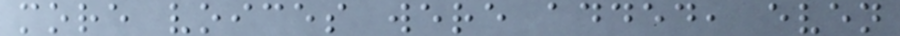more voices were added, even
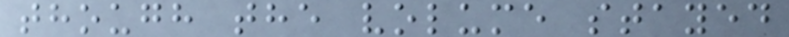though the volume stayed
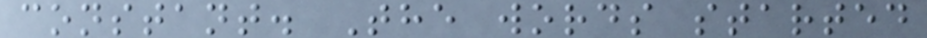constant. The words started
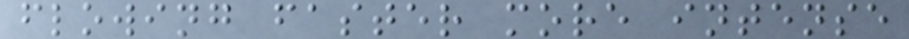flowing faster more intense
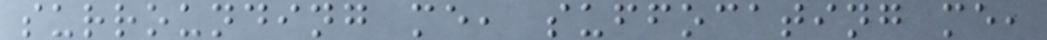surrounding me, suffocating me,
